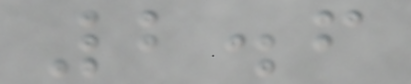2.6
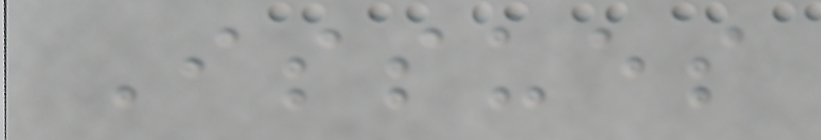Issues
